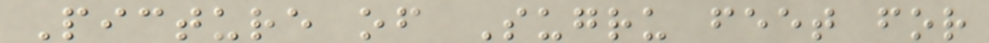Picture of Sugru feet for
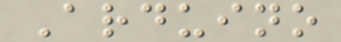Arduino
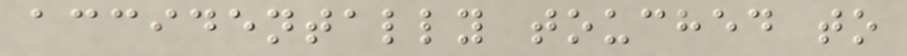accidentally touched to
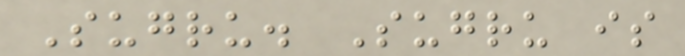Sugru. Sugru is
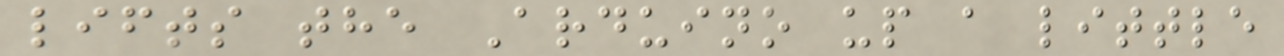lifts the Arduino up a little
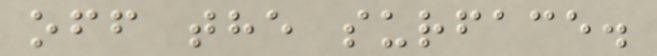off the surface.
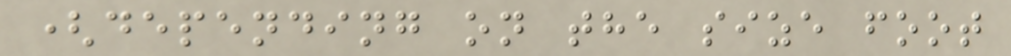(depending on the size foot
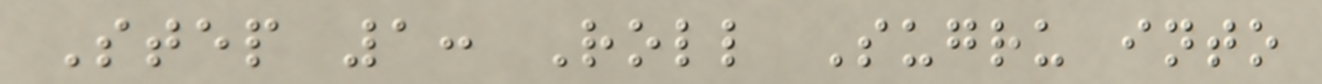Step 1: Roll Sugru into
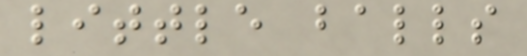little balls
